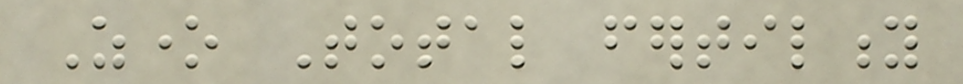Zone Total fertility
